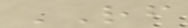RF
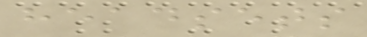headsets
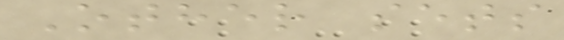Other sets
